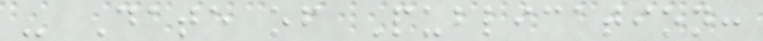- Date of Publication:
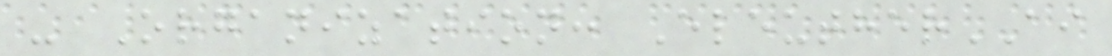- Organization: EleutherAI
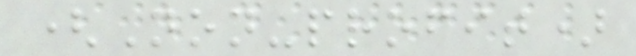(Non-profit)
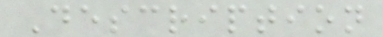Description
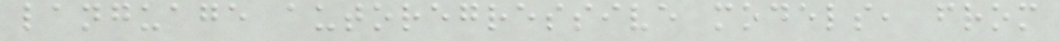language autoregressive models, from
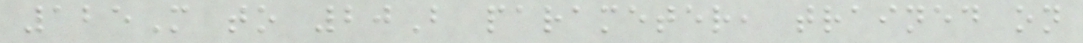125M to 20B parameter, trained on
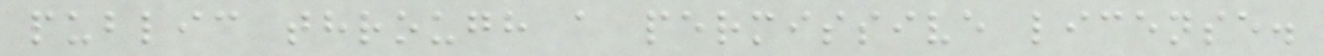public through a permissive license.
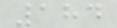184
